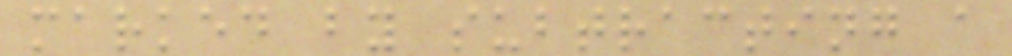marked by subtracting a
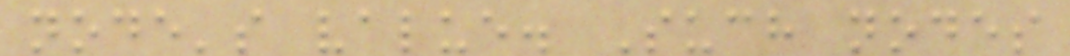node's value. Such nodes
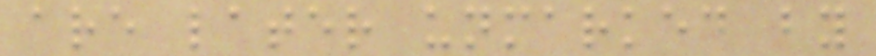are later unmarked by
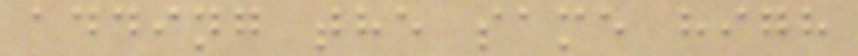adding the same high
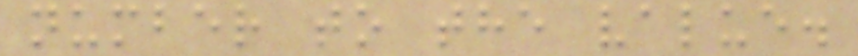number to the value.
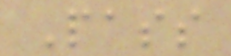Pass
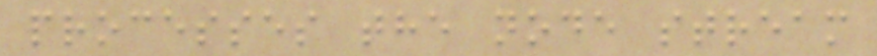processes the node stream
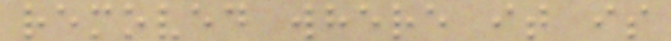removed where it is
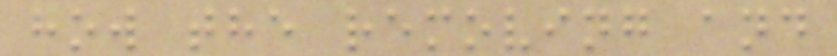how the removing and
